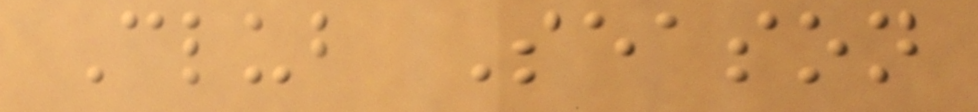Club Season
